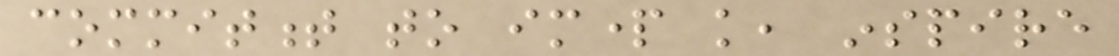commitment to impart knowledge, inspire
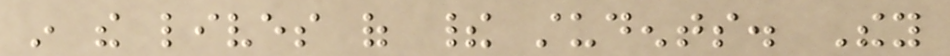in the lives of their students. They
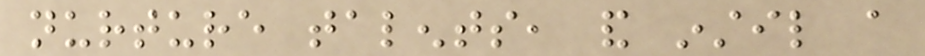nurture talents, and instil a
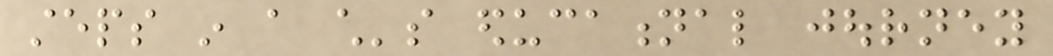steps in a child's educational journey
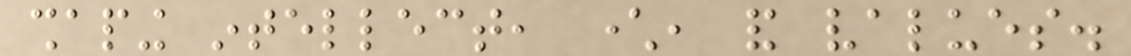shaping intellect, character, and values.
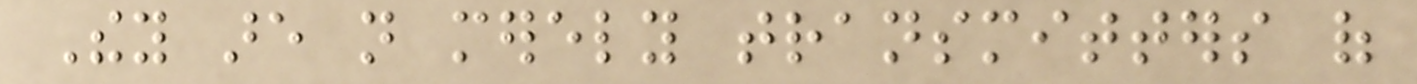They are not merely transmitters of
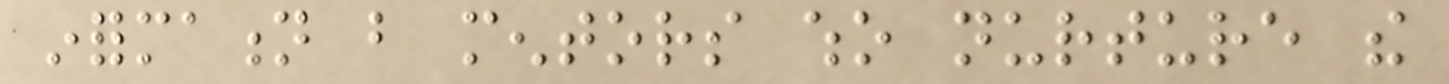information but mentors who nurture the
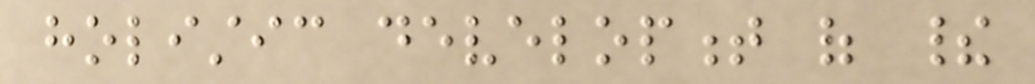holistic development of their
